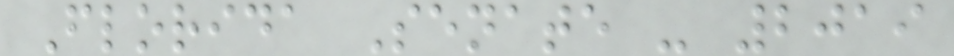Florida Senate - 2019
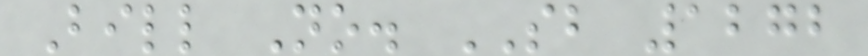Bill No. SB 1272
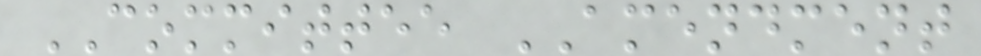COMMITTEE AMENDMENT
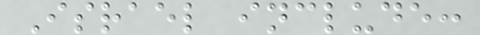Israel include:
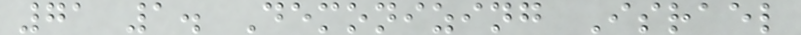71 1. Demonizing Israel
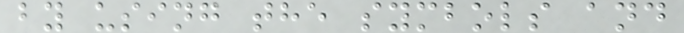by using the symbols and
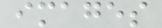images
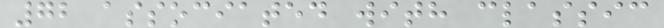72 associated with classic
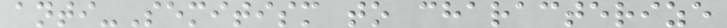anti-Semitism to characterize
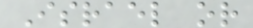Israel or
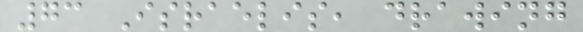73 Israelis, drawing
